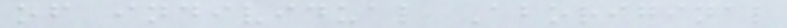of individual Aboriginal
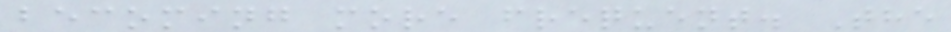becoming more frequent. The
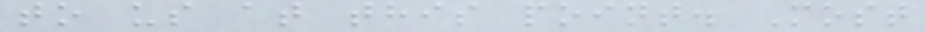to us at this point. Most
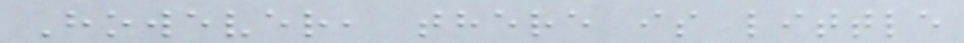However, there is little
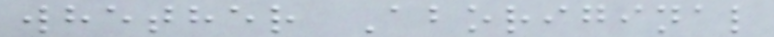whether Aboriginal
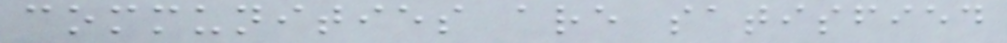communities are satisfied
